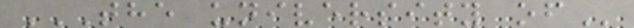THE UNIVERSITY OF
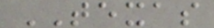TEXAS
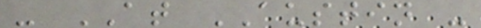- AT AUSTIN -
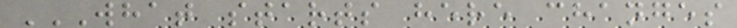WHAT STARTS HERE CHANGES
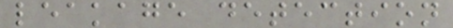leakage detection
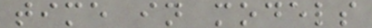time in models
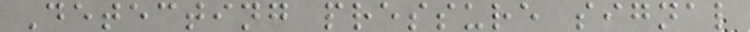Detecting pressure signal
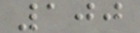100
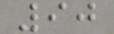90
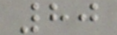80
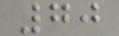70
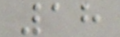18
